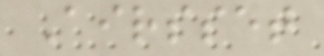Airsset
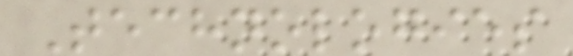Technologies
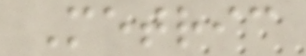Metric
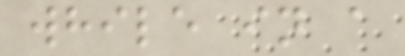while in a
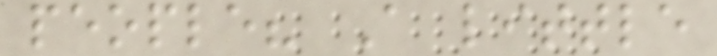people? A little
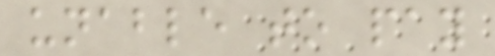unable to pay
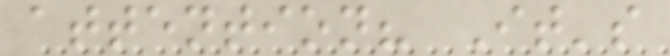attention? It's
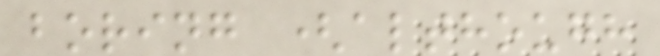boring (although
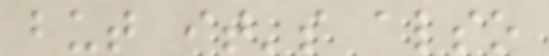but it's also
